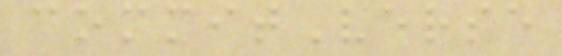commitVerse
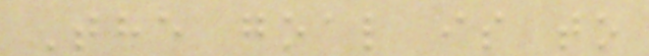The goal is to
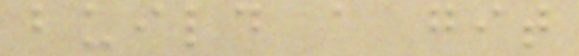build a git
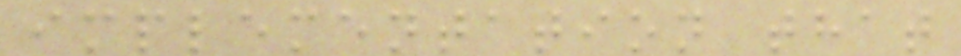implementation that
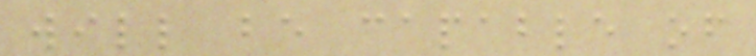will be capable of
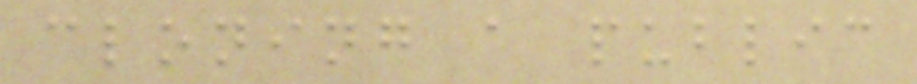cloning a public
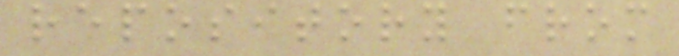repository from
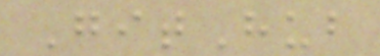GitHub
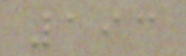193
